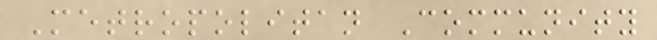Metropolitan Community
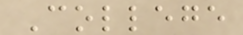College
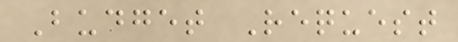Budget Request
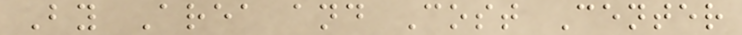By Area and Cost Center
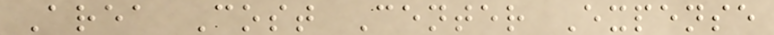Area Cost Center Expense
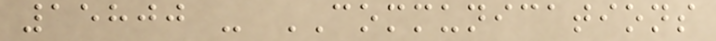15800 - COMMUNICATIONS
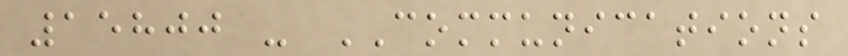15800 - COMMUNICATIONS
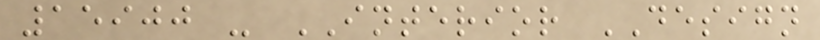15900 - INTERIOR DESIGN
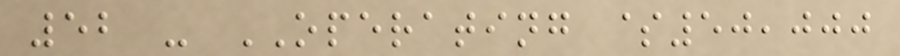52 - OPERATING $50,000
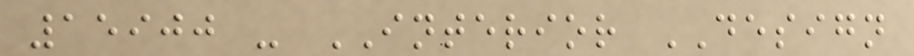15900 - INTERIOR DESIGN
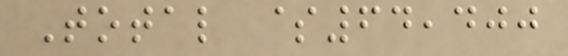Total $64,400
